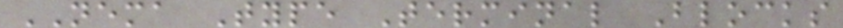NEMA Type Terminal Blocks
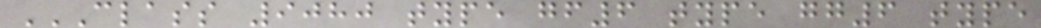CLASS 9080 TYPE GF6 TYPE GG6 TYPE
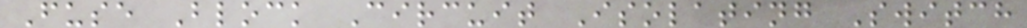Fuse Block Circuit Isolating Switch
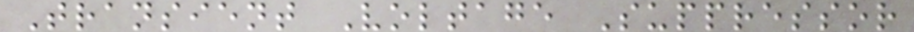Transient Voltage Suppressor
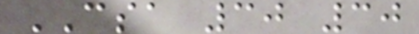CSA 30 30
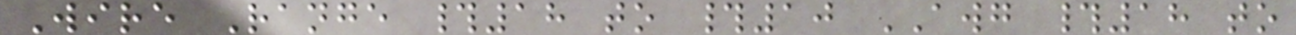Wire Range #18 to #10 AWG #18 to
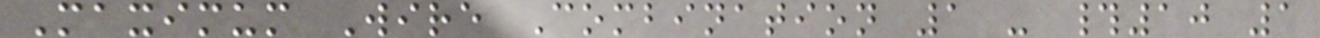Maximum Wire Combination 1 - #10 1
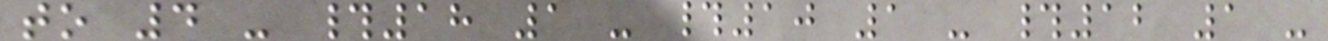to 4 - #18 1 - #10 1 - #12 1 -
